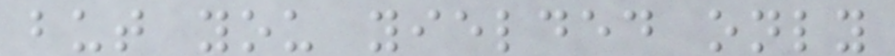but you yielded only
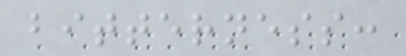bitterness:
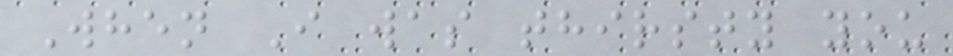When I was thirsty you
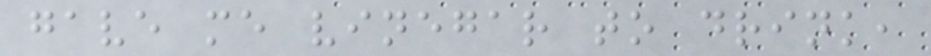gave me vinegar to drink,
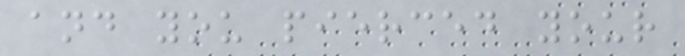and you pierced your
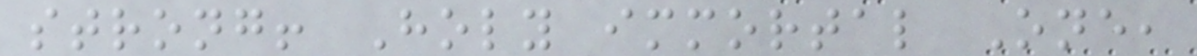strong! Holy immortal One,
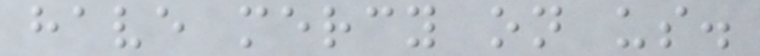have mercy on us.
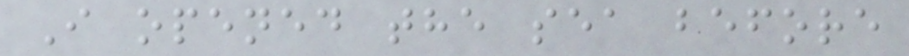I opened the sea before
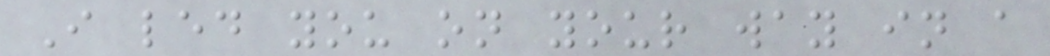I led you on your way in a
